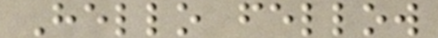Hello fellow
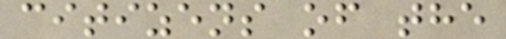citizens of the
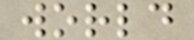world
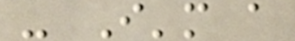- I'm a
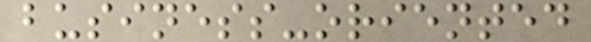business-oriented
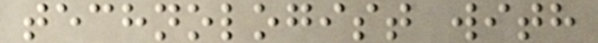technologist with
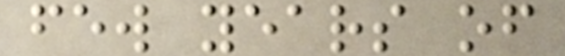few years of
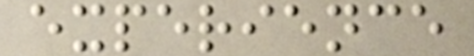experience
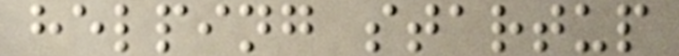helping startup
